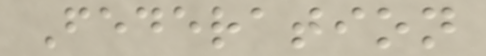Federation
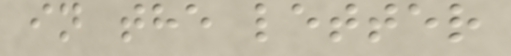in the letter
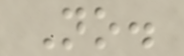No.
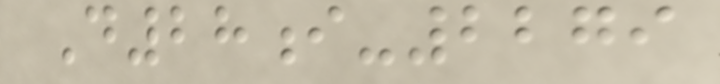D28i-2279
